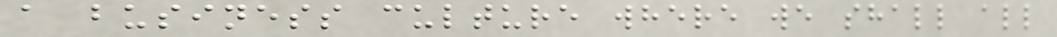a business culture where we shall all
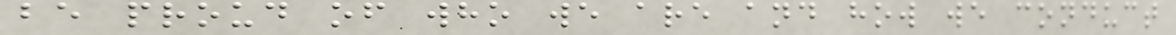be proud of who we are and how we conduct
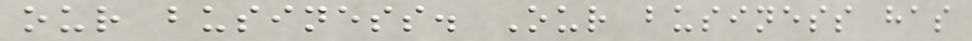our business. Our business has
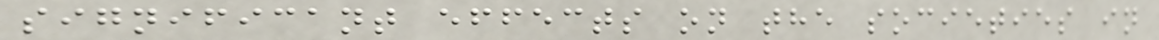significant effects on the societies in
